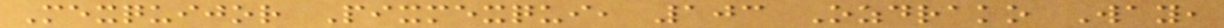Mexquijor Pixmexqui, 103 Ozdrako Way,
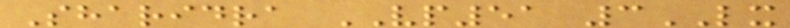Sharidra VP51 3LX
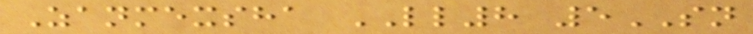Zanmexsha LL8 5SN
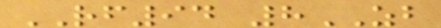RF94 8ZB
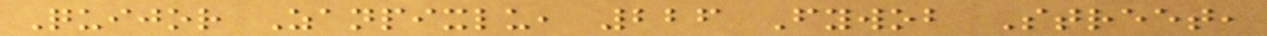Quijor Zanpixlu, 226 Fywob Street,
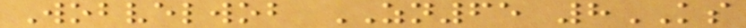Wobvelwob ZN65 8KS
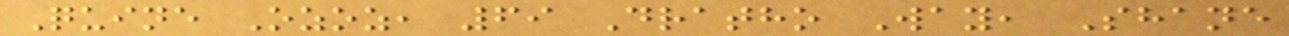Quine Ozoz, 69 Dratho Way, Shane
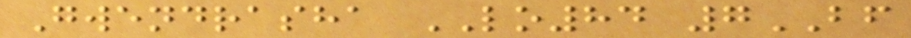Gwendrasha LO84 7BF
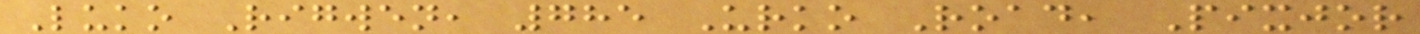Luko Rigwen, 785 Urko Road, Pixjor
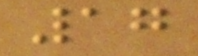17
